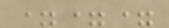===
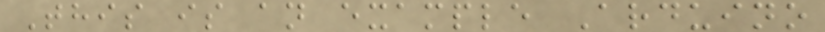This is an example Arduino
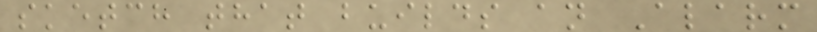sketch that builds an Alarm
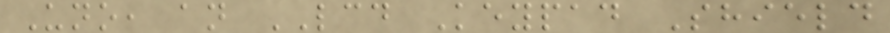Uno, an LCD Keypad Shield
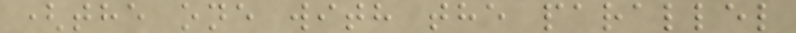(the one with the parallel
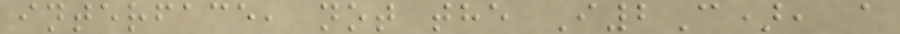interface, not the I2C), a
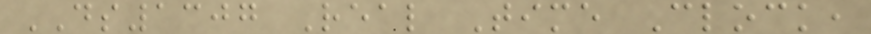DS1307 Real Time Clock,
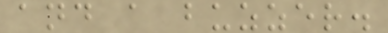and a buzzer.
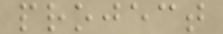project
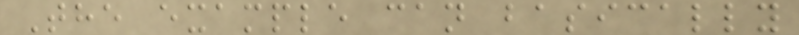The example can basically
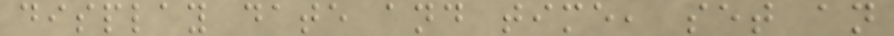display date and time, set an
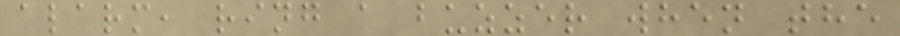alarm, ring a buzzer when the
